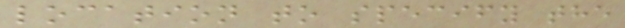location to specify the
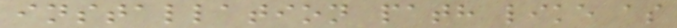installation path like as
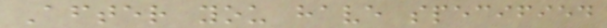After you have specified
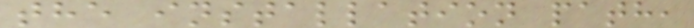the installation path,
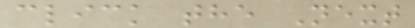click the Next
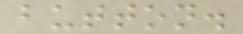button.
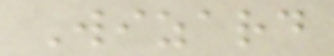Wizard
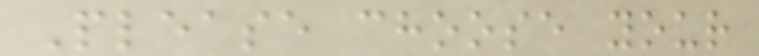Please choose your
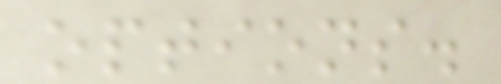options.
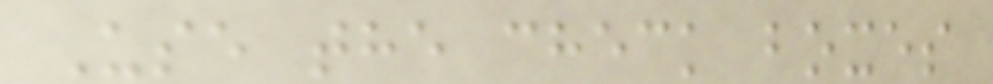Use the check boxes
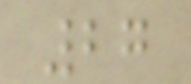27
